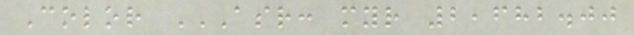Color ASR: MYR 2,682.00
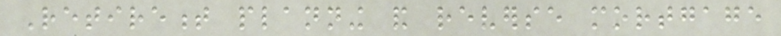Retirement planning and reverse mortgage
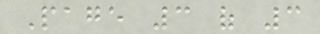Page 3 of 3
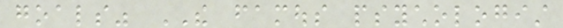goals" THE famous psychologist
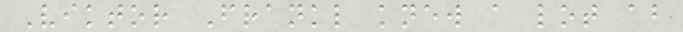Viktor Frankl knew a lot about
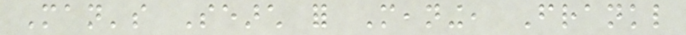Man's Search for Meaning, Frankl
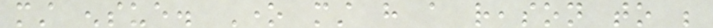must ensue. One must have a reason to be
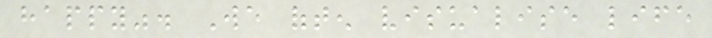happy". We often visualise life
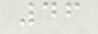46
